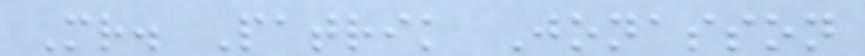Mr. Patrik Jonasson
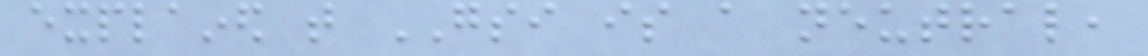explained that GSI is a neutral,
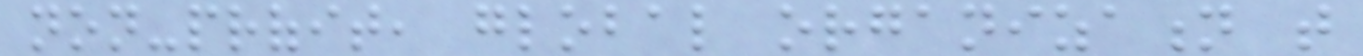non-profit, global organization that
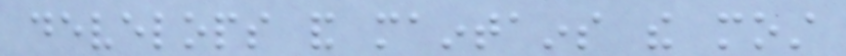develops and maintains the most
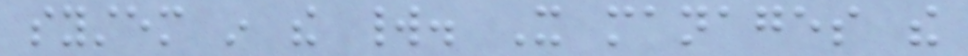system in the world. It manages the
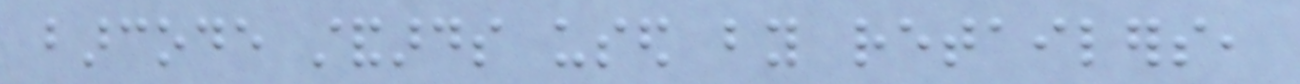barcode standards used by retailers,
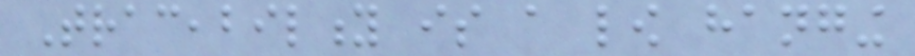Traceability is a low hanging
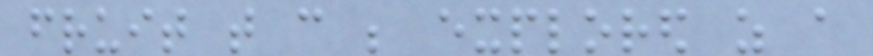fruit that can be explored as a
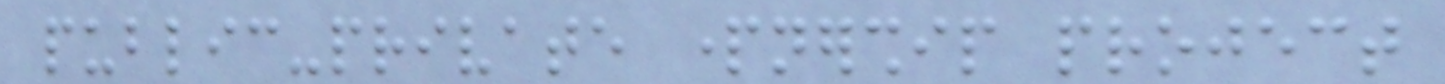public-private partnership project
